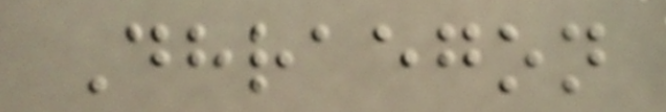Dhraegon
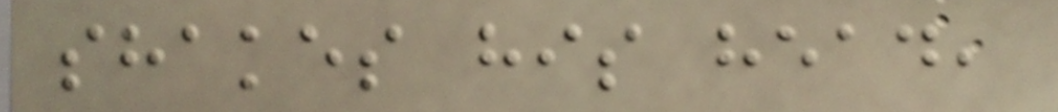shakes his head,
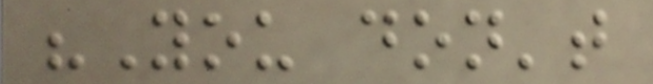"You don't
